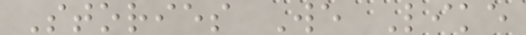Stories We Like
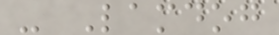- Lamdog
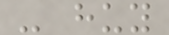- huy
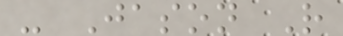- Jason R
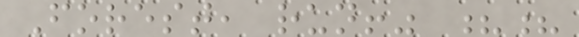Forest, run!" ??
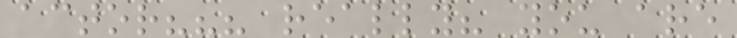actor??? really? you are
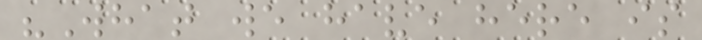"What we have here is
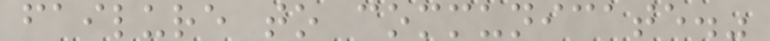failure to communicate."
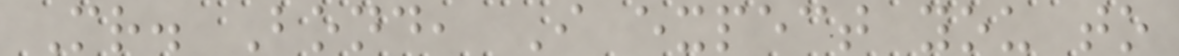Mr. Bond, I expect you to
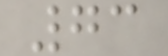73
